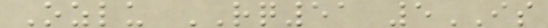Ozlu RQ51 5IS
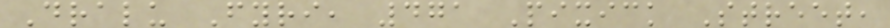Dralu Fyri, 471 Pixick Street,
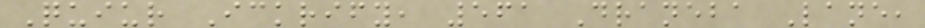Quiur Ickrify, 561 Draneba Lane,
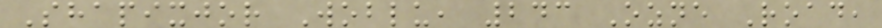Shapixjor Woblu, 243 Ozne Road,
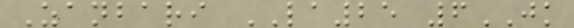Zanbari LA25 6JK
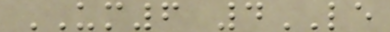UM6 4LE
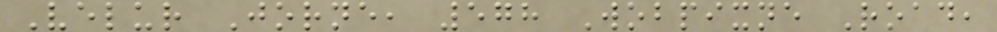Velur Jorne, 578 Wobpixne Road,
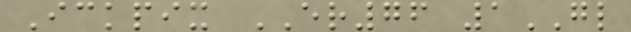Ickpix ER76 1GL
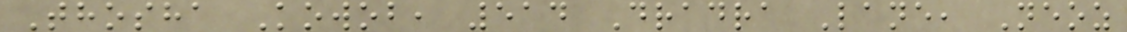Thosha Kowob, 514 Dradra Lane, Neoz
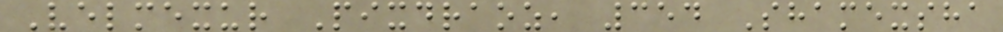Velmexur Pixdraoz, 354 Shamexsha
